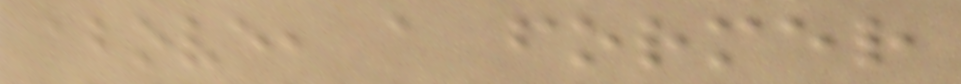above, a former
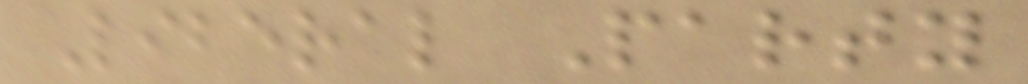Liberal Party
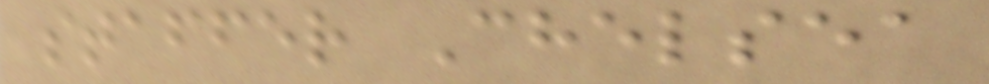staffer Chelsea
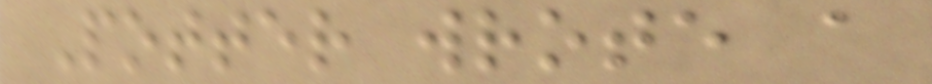Potter wrote a
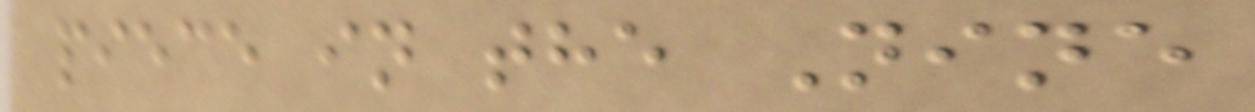piece in the Nine
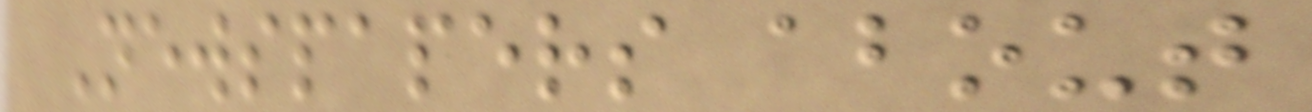Newspapers about
